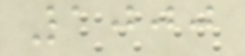1000
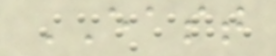EAST
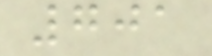701
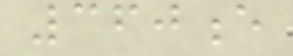360e
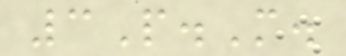3P.M.
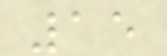15
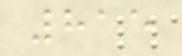815
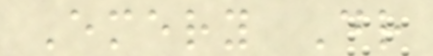Emery Dr
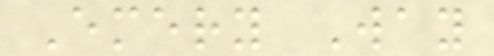Emery Way
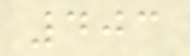403
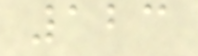123
